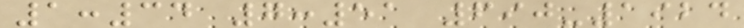1:34 7:51 690-1924
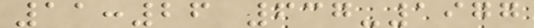11:26 637-1977
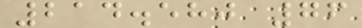214.580 76
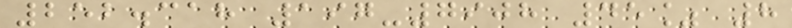252.318 197-7908 45% 8
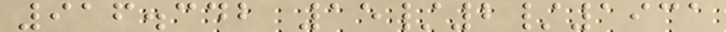916.342 15/2/1931
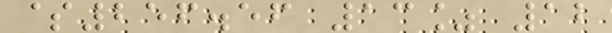$256.56 13% 12
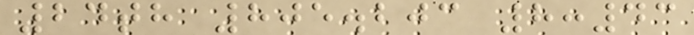24th 805.203 8:43
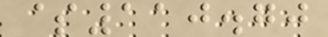$110.70
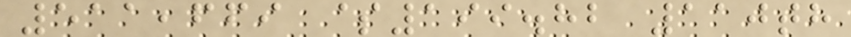511,669 $199.82 110th
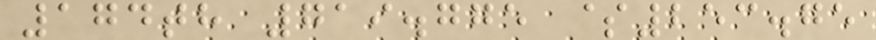174th 719.775 $253.75
